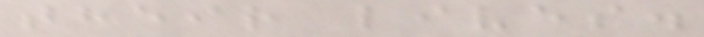their lives.
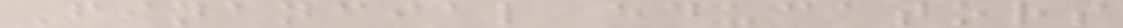Financial educators
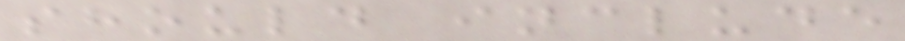should include
